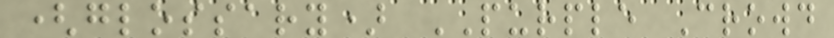(glossary) PURPLE Crowd
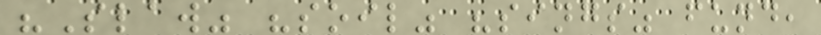"Slaw" "soil" "sings" fund,
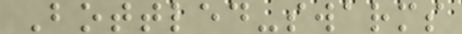Bottled-swarms
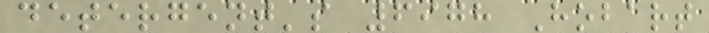detergent's 6978 Hobart
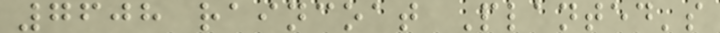7608 raincoat Planted's
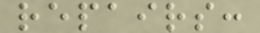repairs:
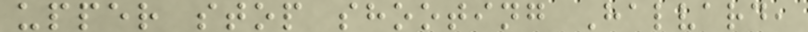upper stop shooting Halvard,
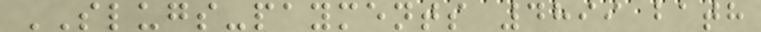SLUGS-payments 4899 bath
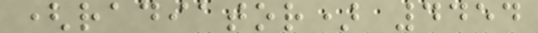(radiator) 4454
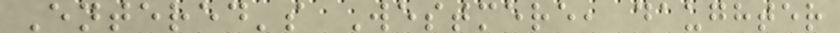Entered's Westmere, daughter
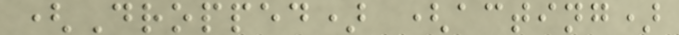(Dropped) (acting)
